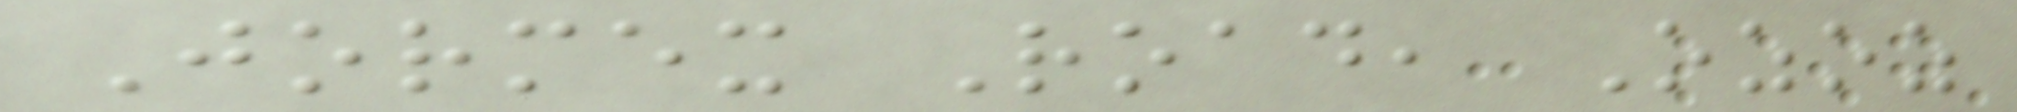Jormex Road, Ozoz
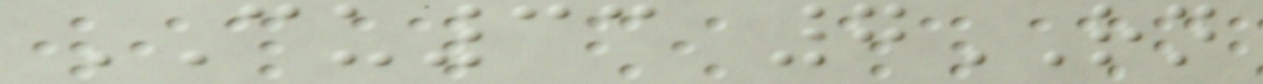CU33 7RN
